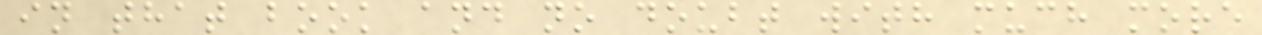in that book and no doubt with much more
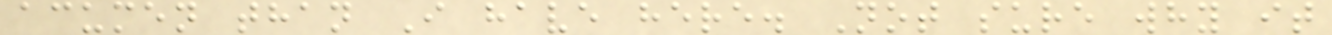acumen than I have here. Not sure why it
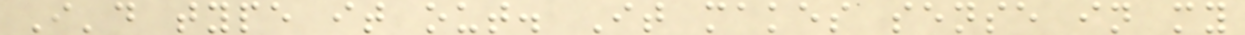I'd type it out. It makes sense in my
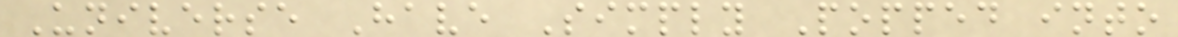Universe Have Simply Popped into
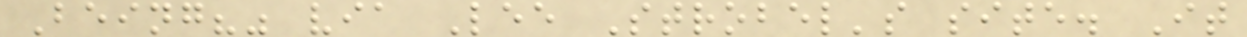Being?" via Lee Strobel's site. It
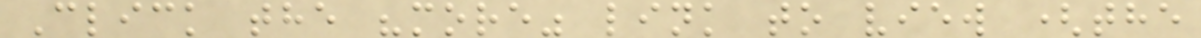Click the "more" link to view (the
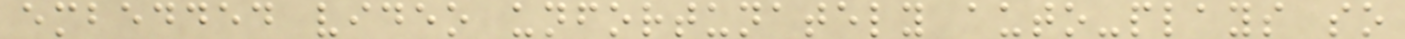embedded video unfortunately auto-plays so
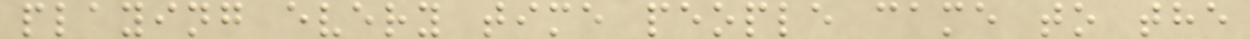playing every time people came to the
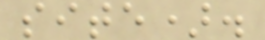site).
